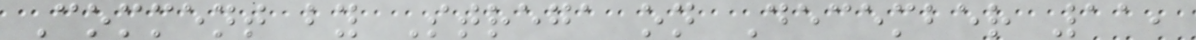Comment by Strega on December 11,
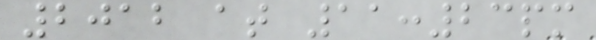2012 at 11:23pm
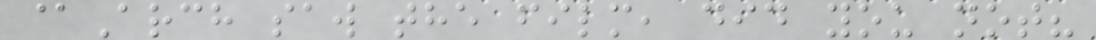@Arch saw the film, did you not?
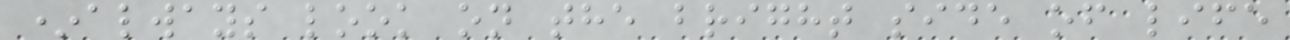*always look on the bright side of life
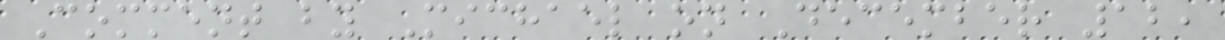Comment by Michael on December 12,
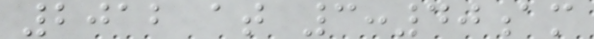2012 at 3:40am
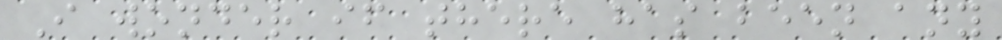I wonder if there has been any
